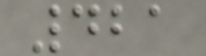421
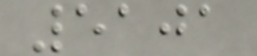5101
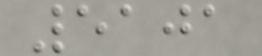5101
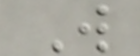W
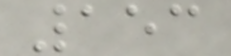153
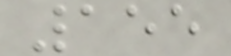155
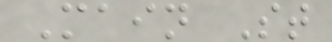Main St
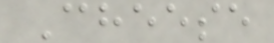Cheese
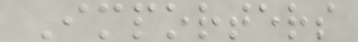Importers
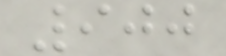900
